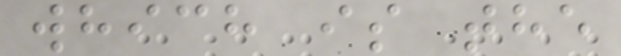which is the
